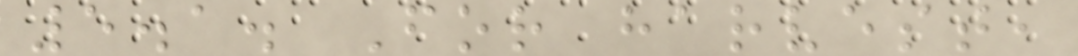5.1. For harvest,
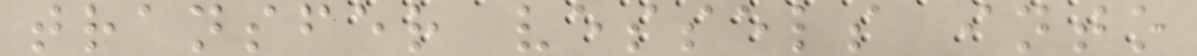transfer vessels into
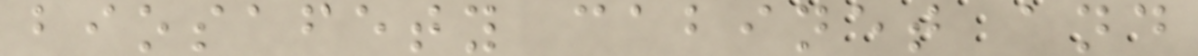biosafety cabinet and
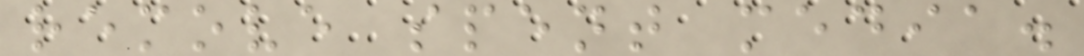remove spent media.
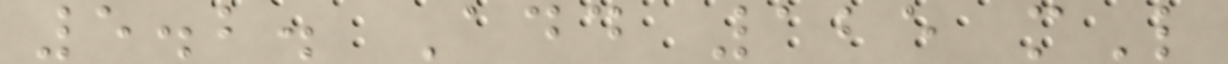5.2. Add 125 mL
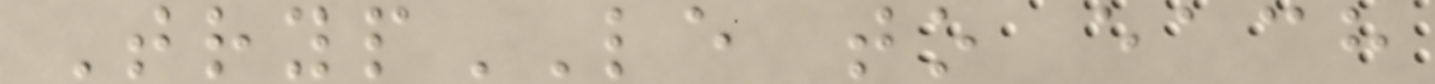TrypLE to each
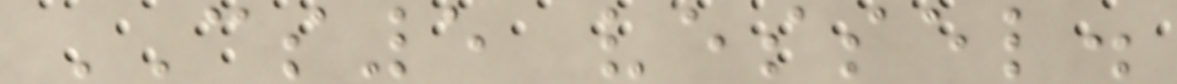CS5 vessel.
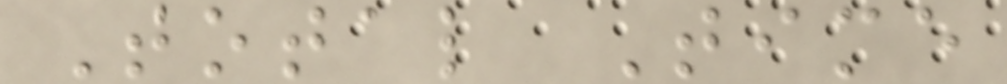Total Time
